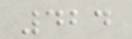424
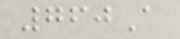760A
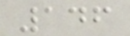146
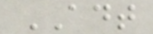ADT
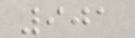901
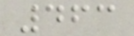463
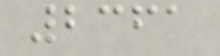2361
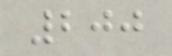200
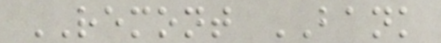REMONT BANK
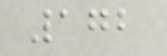172
